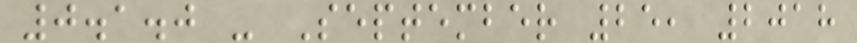0.1.0 - September 25, 2018
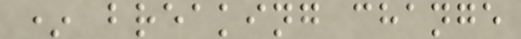* breaking change
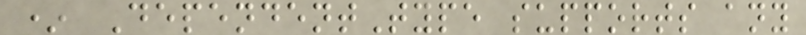* DependentType supports any
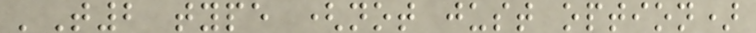'T2 type (not just option)
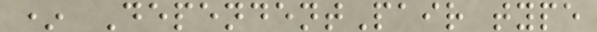* DependentPair type
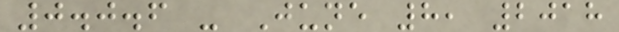0.0.6 - June 8, 2018
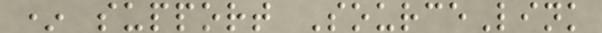* support SourceLink
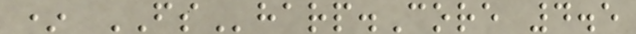* FSharp.Core 4.5
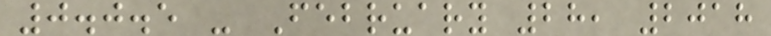0.0.5 - February 28, 2018
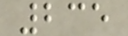235
